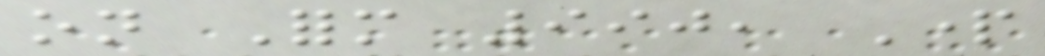on Form 990, Part
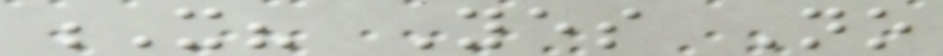X? Yes No
